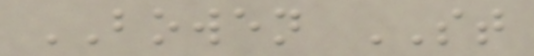BOWEN ST
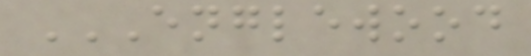ENGLEWOOD
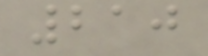210
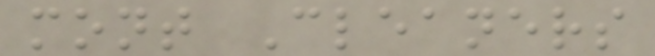mont Cleaners
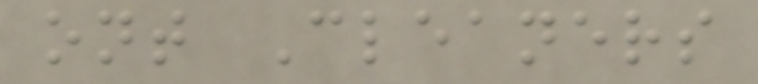ont Cleaners
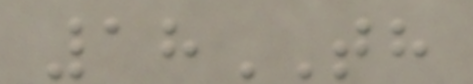18TH
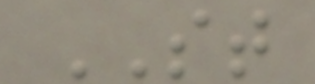ST
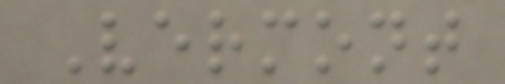Vermont
